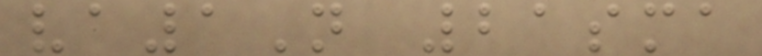va1N 21sma
